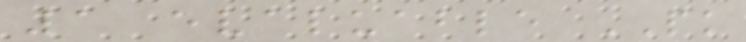1 evaluable PK
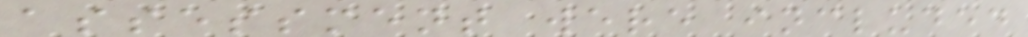assessment were included
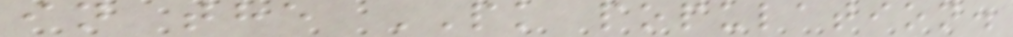in the PK population.
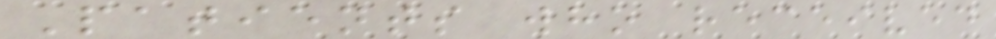Patients who received
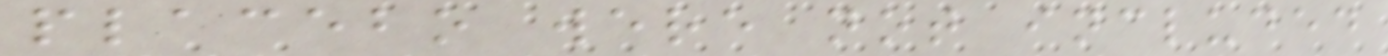placebo were not included
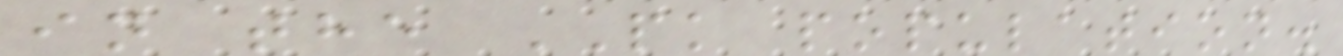in the PK population.
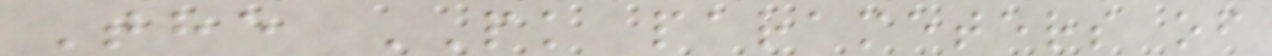The PK parameters of
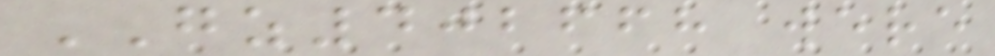GZ402668 were
